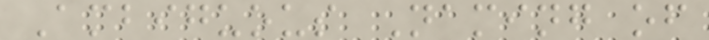Ambiguous Naming of
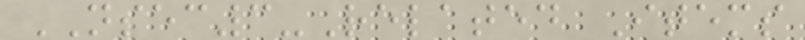NSEC3-Related Items
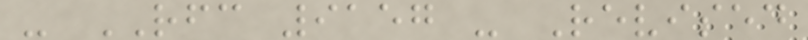- RFC 9157 - Revised
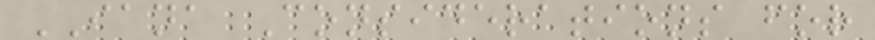IANA Considerations for
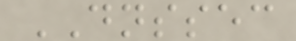DNSSEC
